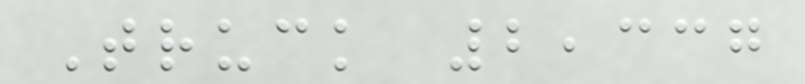Truck 2,337
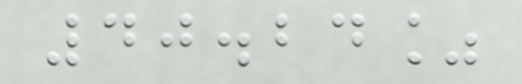40.24%
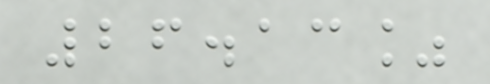26.13%
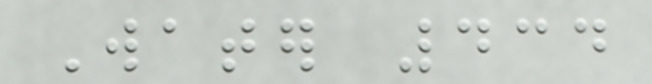Water 434
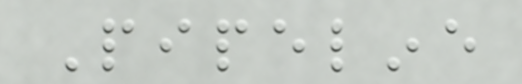Pipeline
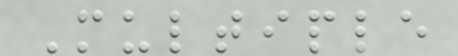Multiple
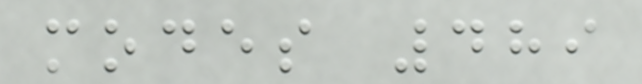modes 489
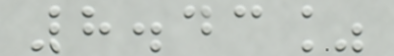8.43%
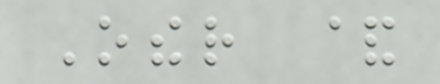Other &
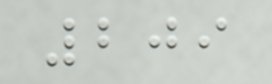209
